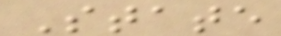State
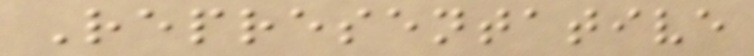Representative
